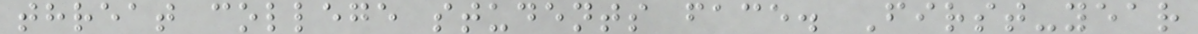threat college students face. First-year
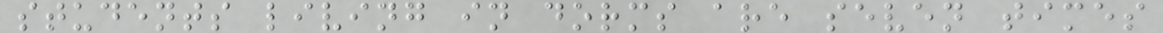students living in dorms are seven times
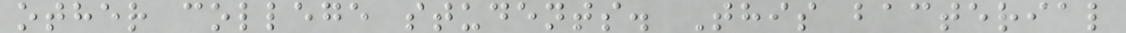other college students. This bacterial
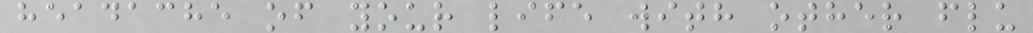headache of your life with other flu
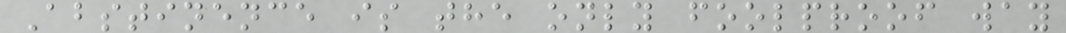Abstinence is the only foolproof way
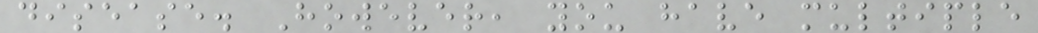disease. However, you have multiple
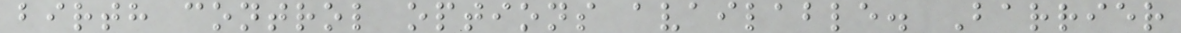birth control options available. Barrier
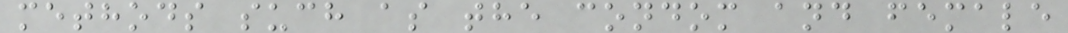methods such as the condom and female
